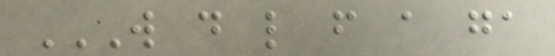W D L F A GA
